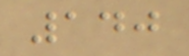140
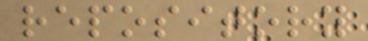repository
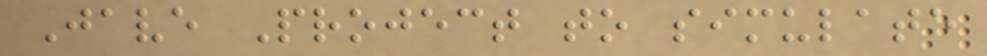Jave Project to simulate
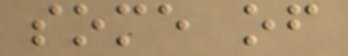some of
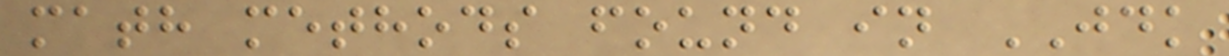math methods found in JDK
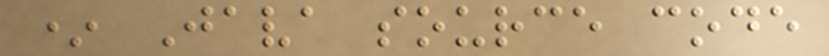* Java source code
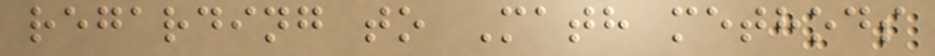regarding to Math methods
